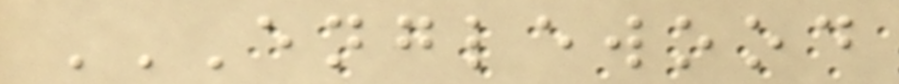ENGLEWOOD
